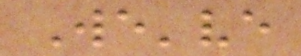We've
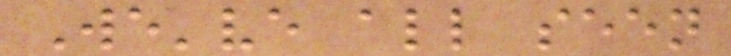We've all seen
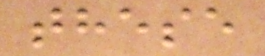these
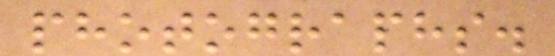photographs.
